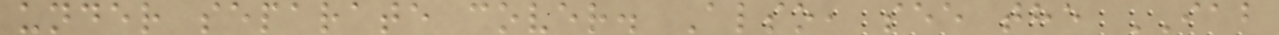under separate cover. Also, see the IAB
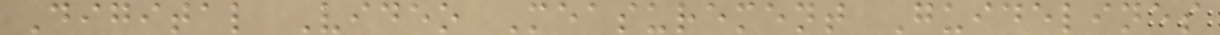Digital Video Measurement Guidelines
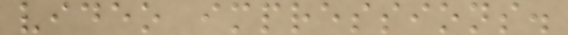video impressions.
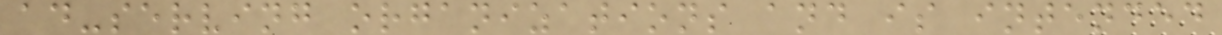ad-serving organizations and is intended
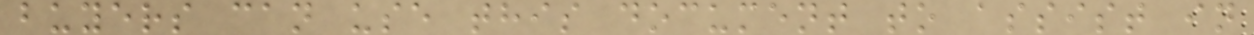buyers can use this document to assist in
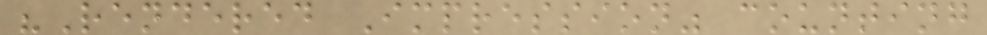"Rendered Impression" counting
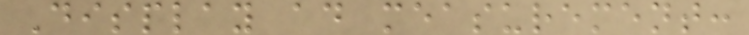Display ad measurement:
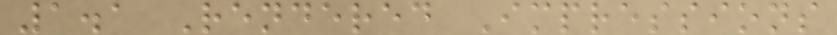1.1 Rendered Impressions
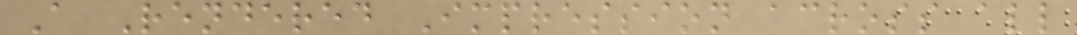A Rendered Impression across all
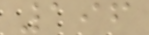196
